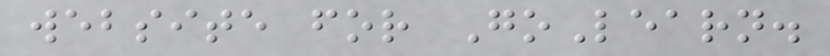website for GoLearn.
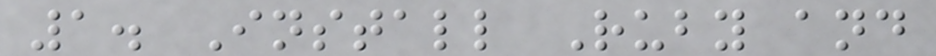1. Install Ruby and
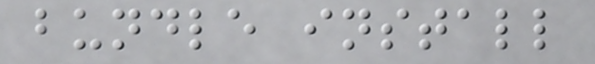bundle install
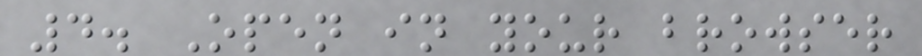4. Open in your browser
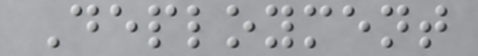Deployment
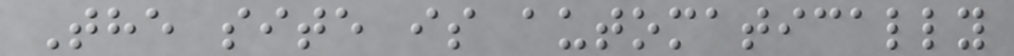The site is automatically
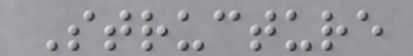Structure
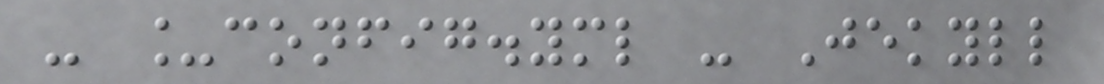- _config.yml - Jekyll
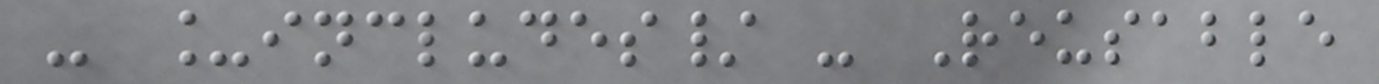- _includes/ - Reusable
